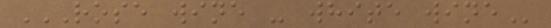ROSE WINE - WHITE WINE
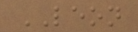LEON
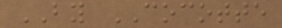BY COCOTTE
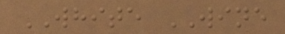WHITE WINE
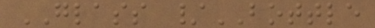GLASS /BOTTLE
